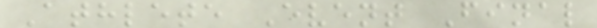Athlete Event Final
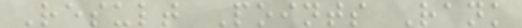Result Points Rank
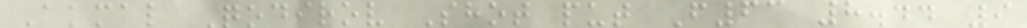Akmal Qodirov Shot put F63 8.44 9
